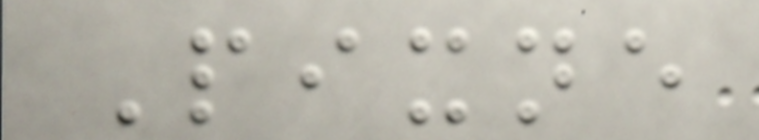Pixne
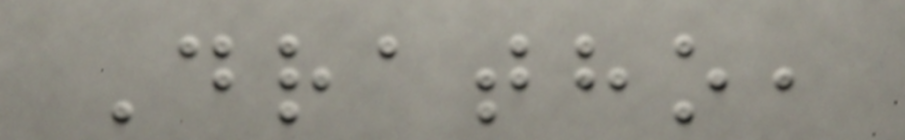Dratho,
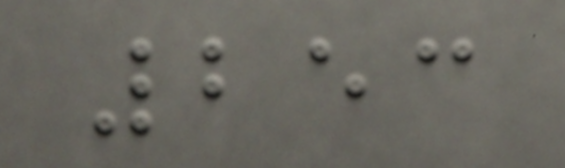253
